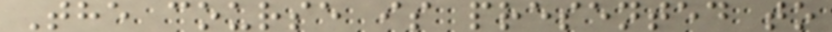The course is presented to
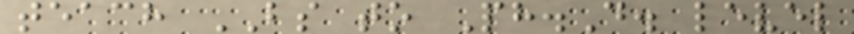teach BS to Ph.D. level
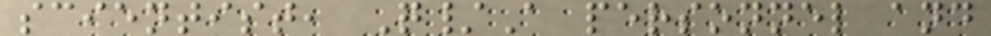scientist, Q/A personnel and
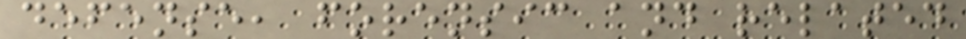defense, forensic and related
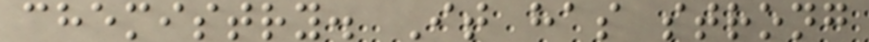chemistry. It has strong
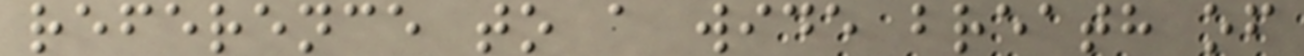reference to a wide breath of
